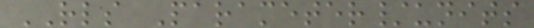RLS Parameter/units
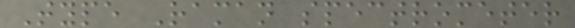Type Raman spectrometer
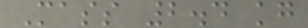Mass 2.4 kg
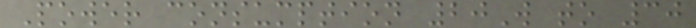Power consumption 20W to 30
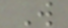W
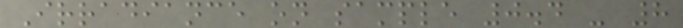Irradiance on sample 0.4 - 8
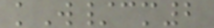kW/cm2
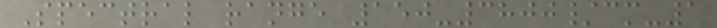Spectral range 150-3800/cm-1
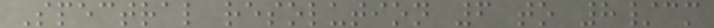Spectral resolution 6 to 8/cm
